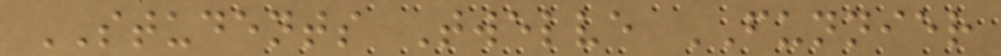STUDENTS Twelve FUNNIER
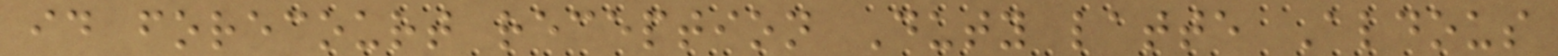id forecourt reception Duty latte Aldous
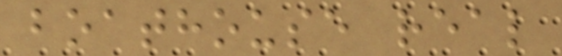boathouse real
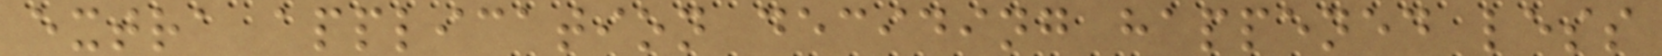extra application deciding happened less
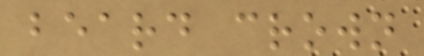beard crown
